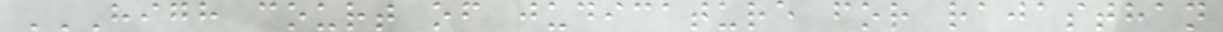HIGH COURT OF JUDICATURE FOR RAJASTHAN
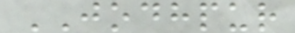JODHPUR
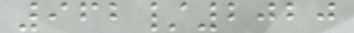962/2020
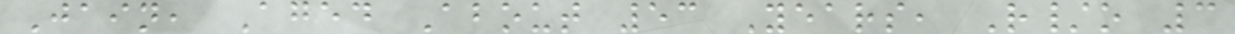Jain, Aged About 53 Years, R/o 3
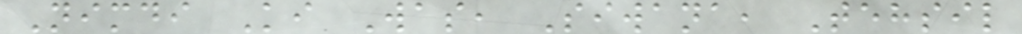Nimdi Ki Was, Siwana, Tehsil
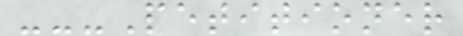---Petitioner
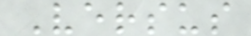Versus
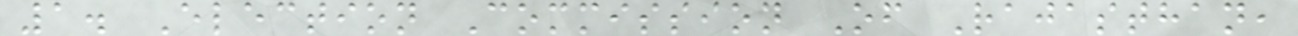1. Election Commission Of Rajasthan,
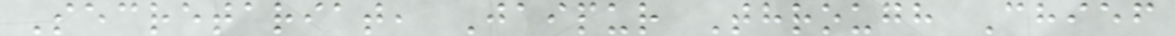Secretariat, Jaipur Through Chief
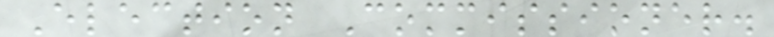Election Commissioner.
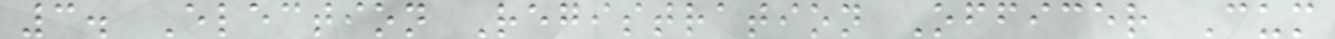3. Election Registration Officer Cum
